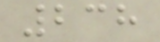238
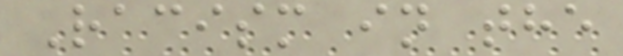Racism in the
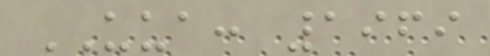UUA: 1969
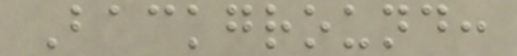Background:
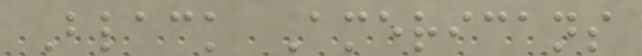Black Americans
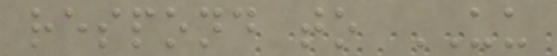respond to UU
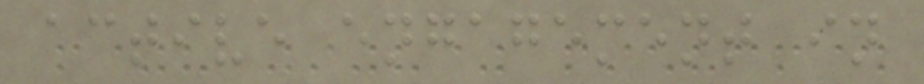active engagement in
